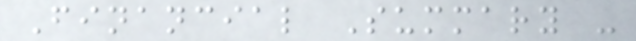Financial Summary -
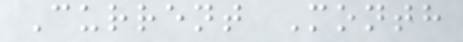Current Month
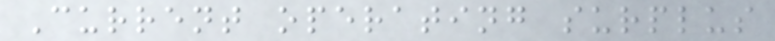Current operating surplus
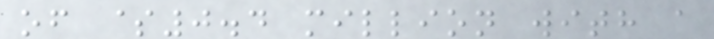of $0.4 million with a
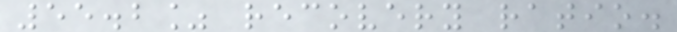55.2% recovery ratio.
